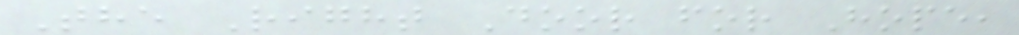The Right Door for Hope,
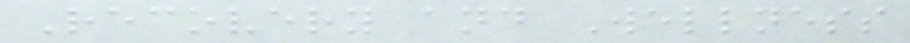Recovery and Wellness
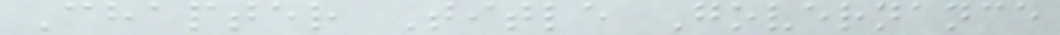Chapter Title Governance
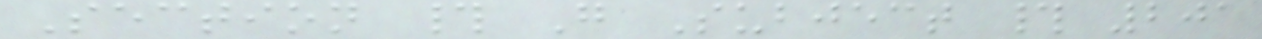Section # G Subject # 201
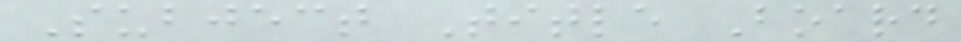Subject Title Board
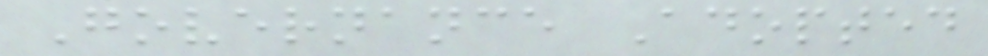Governance Adopted
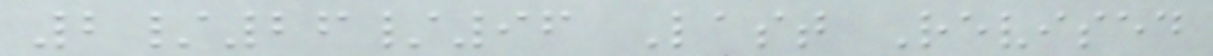2/26/96 Last Revised
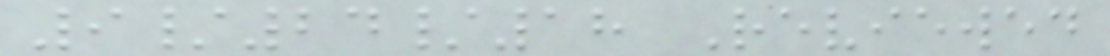9/24/18 Reviewed
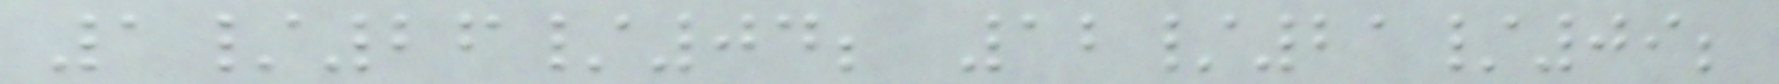1/26/04; 12/21/09;
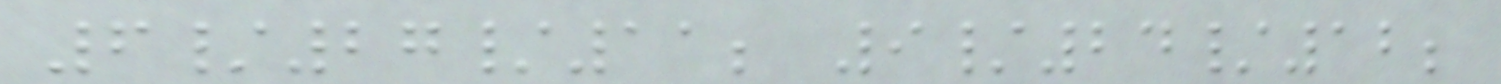6/27/11; 9/24/12;
